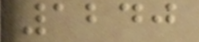1240
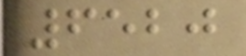6520
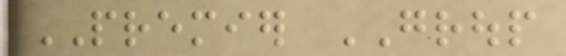PREMIER GROUP
